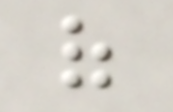of
